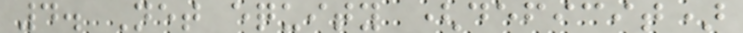4. Net equity (deficit)
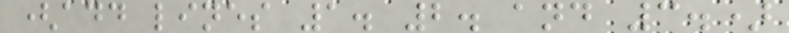(add lines 1. 2. and 3.)
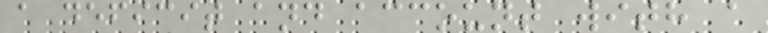a deficit and account with a
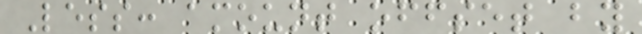Less: amount offset by
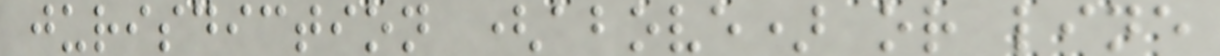jurisdiction (above) or line
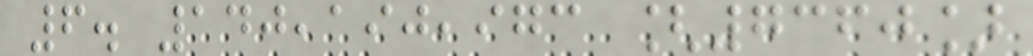6. 140,190,973 [7360]
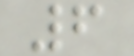6
